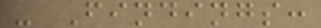- Findings:
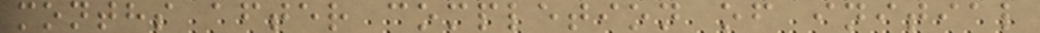months after completion of initial
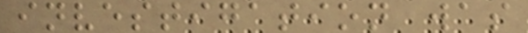investigation was
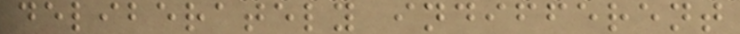deliberately indifferent
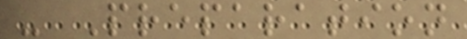- Preparation
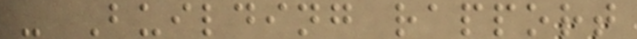- Building rapport
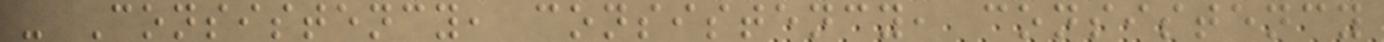- Consistency, consistency, consistency
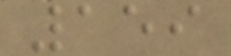159
